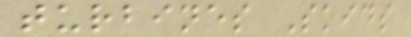turbines Skids
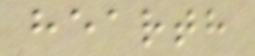hearth
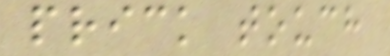prick touch
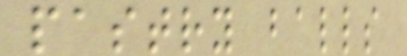pastry balls
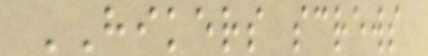HIKERS screws
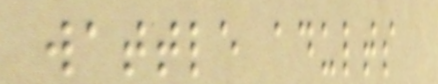wattle adults
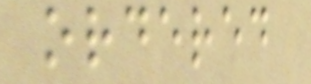ordered
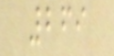269
